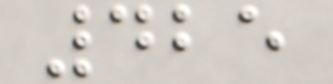425
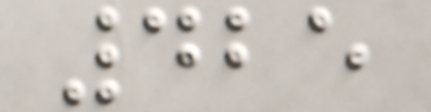425
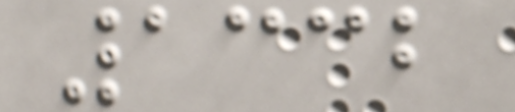1332
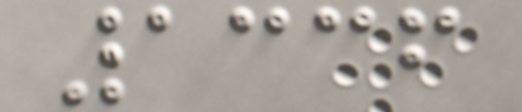1336
